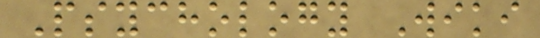Psychology Wiki
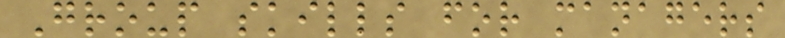Group skills for managers
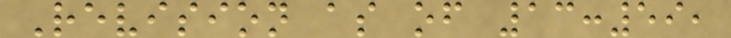Revision as of 13:59,
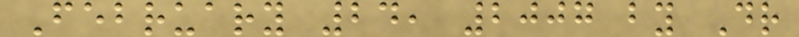February 24, 2007 by Dr
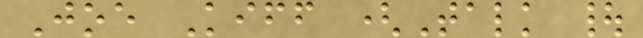Joe Kiff (Talk |
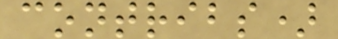contribs)
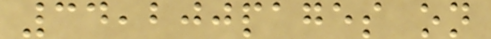34,200pages on
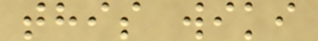this wiki
